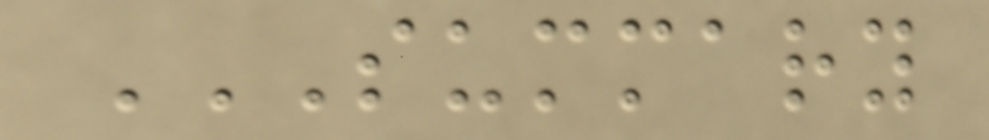SUMMARY
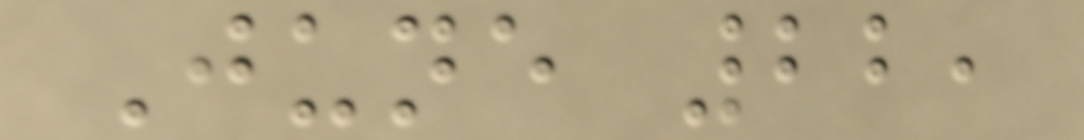June 22,
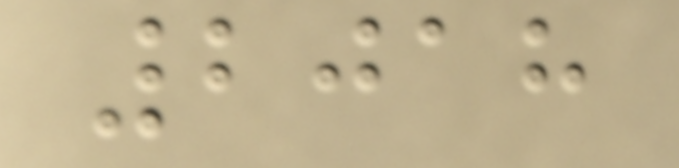2018
